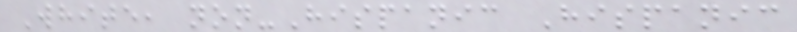White, non-Hispanic Hispanic
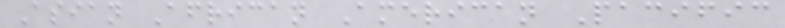Asian African American Pacific
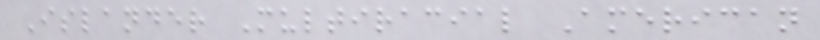Islander Multiracial American
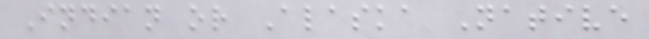Indian or Alaska Native
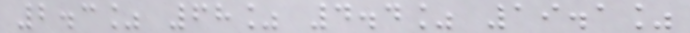2.3% 68% 4.4% 19.1%
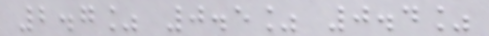2.7% 0.5% 0.4%
